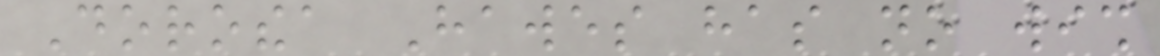Dorothea Hawes has no wish
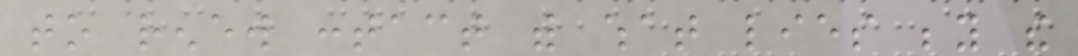to renew contact with what lies beyond the
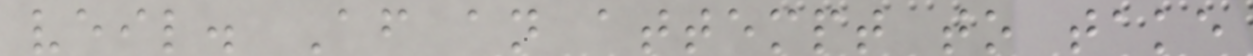veil. After an attempt to take
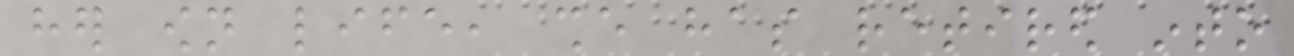her own life, she has retired into
